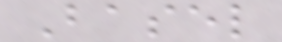Basel
